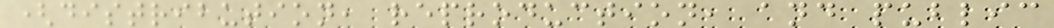(distribution, reproduction, and public
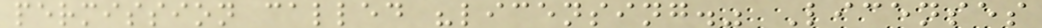permission called "licensing." Licenses
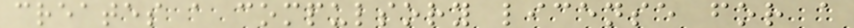creates a compulsory license for a
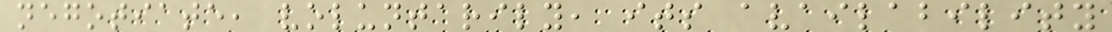negotiate, voluntarily, its availability
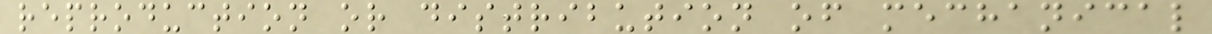reproduction or distribution of mechanical
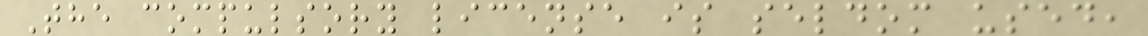The compulsory license is seldom used,
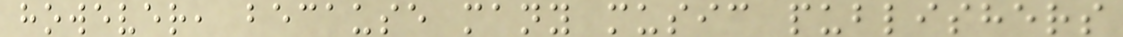however, because many music publishers
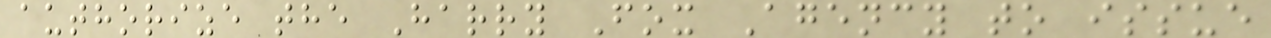authorize the Harry Fox Agency to issue
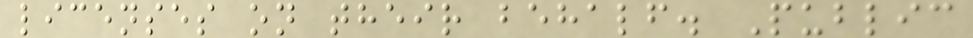licenses on their behalf. Public
